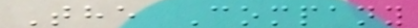The Company
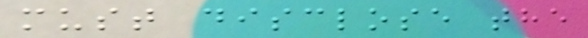must disclose the
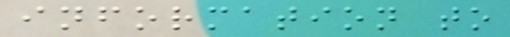information to
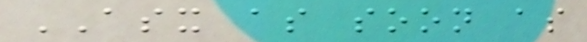ASX as soon as
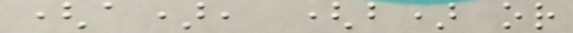(a), (b) or
